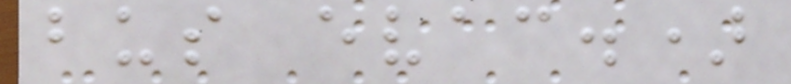bus evac.)
